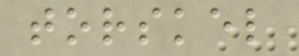torskel
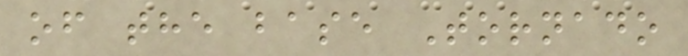of the base Tornado
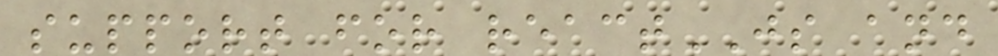support for reactJS and
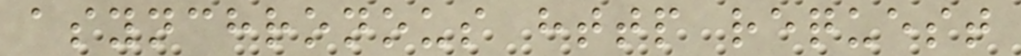asynchronous http request
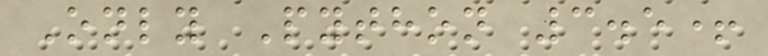Only Python 3.5+
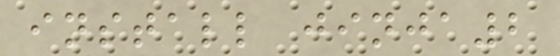install jinja2
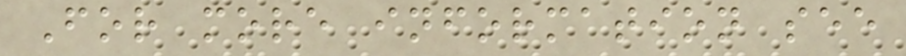For more information see
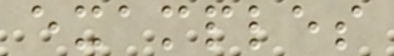examples
